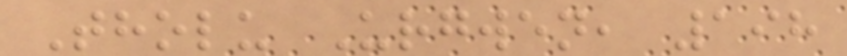Tholu Urgwen, 198
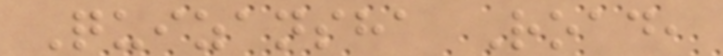Quizansha Road,
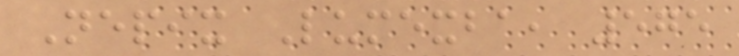Nepix Lumexba, 575
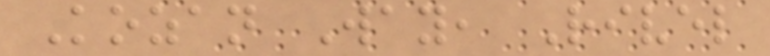Kozan Way, Rivel
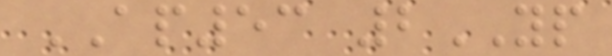AP53 2YP
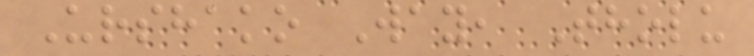Urshako Way, Tholu
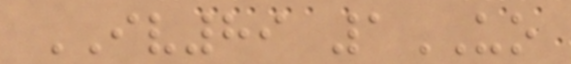IV89 1UO
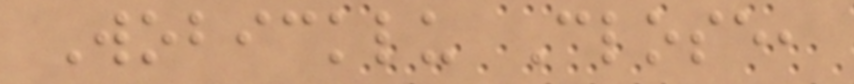Wobicklu Close,
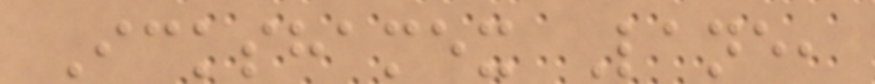Ickshamex Lane,
